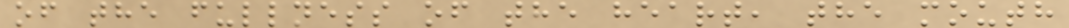of the fullness of the heart, the mouth
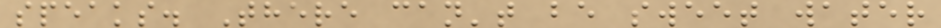speaks. There can't be sweet water
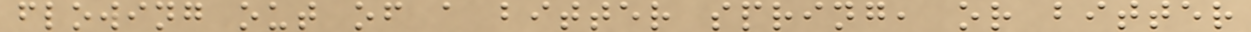flowing out of a bitter spring, or bitter
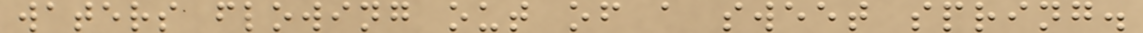waters flowing out of a sweet spring.
